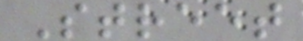Street
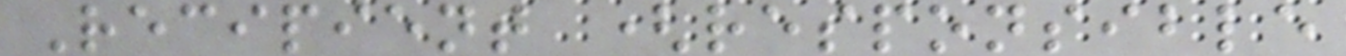Recipient (responsible
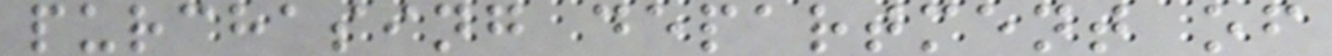purchasing department of
